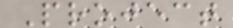Project
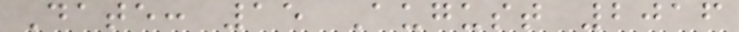Date: 15 August 2016
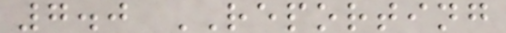7.0 REPORTING
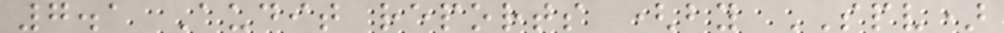7.1 Audit reports (by SPV)
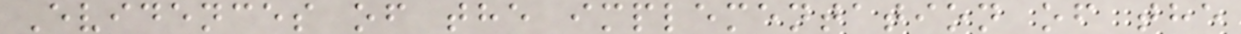Evidences of the implementation of the
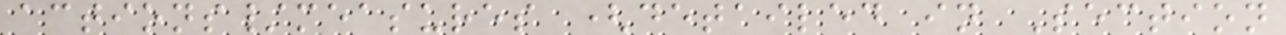actions/measures (detailed in Section
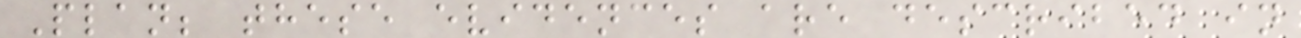Plan; these evidences are described in
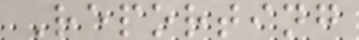Reporting
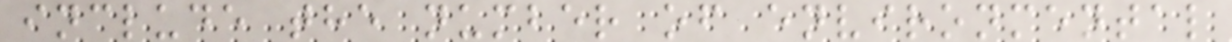include the number of environmental
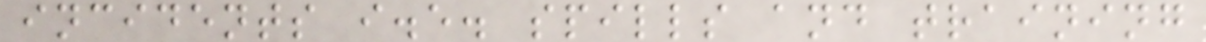incidents i.e. spills and training
